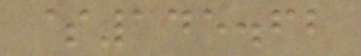$145.62
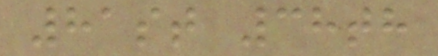81st 38th
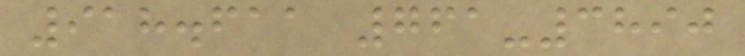918.611 761-3890
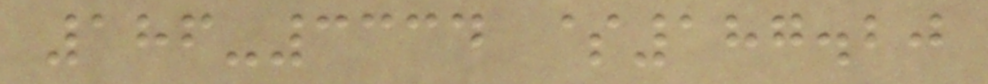186-3334 $187.20
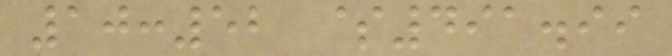10:52 $491.99
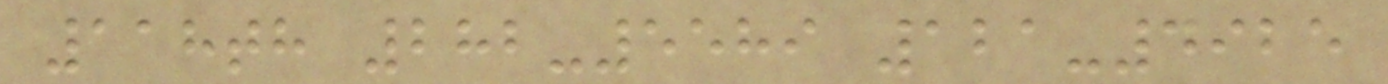118th 282-5589 121-4925
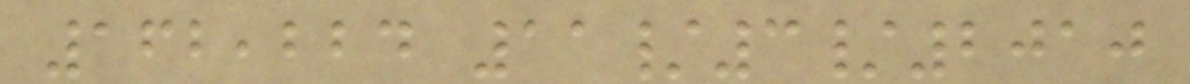162,224 11/3/2010
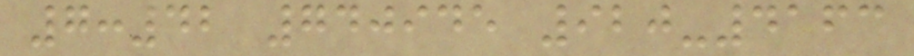7:42 740945 920-4163
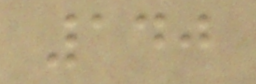140
